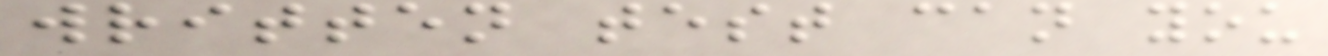written test can you
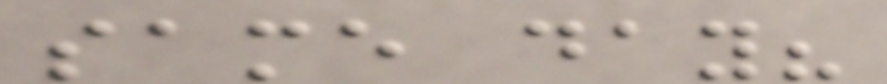same day?
